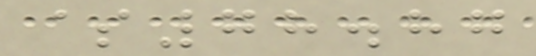$78.87
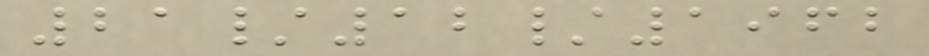21/12/1962
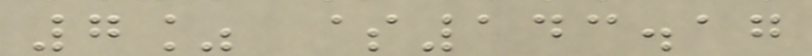7% $143.17
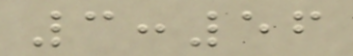3:56
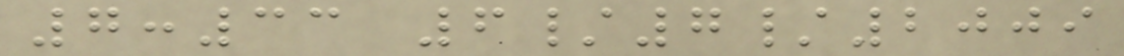7:33 6/7/2009
